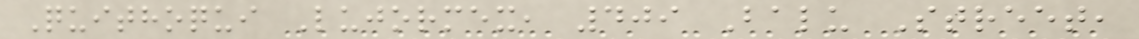Quithoqui Lujormex, 409 Balu Street,
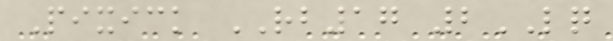Pixick RB17 2LQ
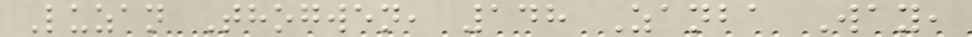Luzan Thogwen, 148 Zanba Way,
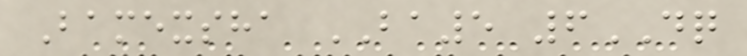Bamexsha BA5 6DQ
